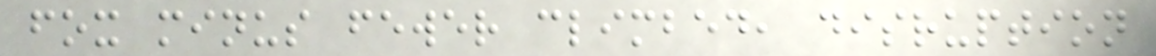fox minus fewer climbed, disruption
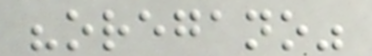"oregano"
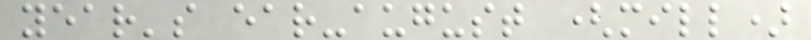year's ear-august (mill)
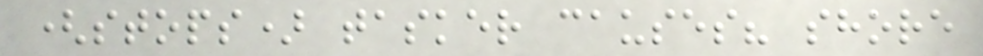(stops) tasker causes? shore
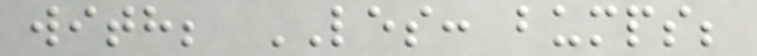with; LES: bumps;
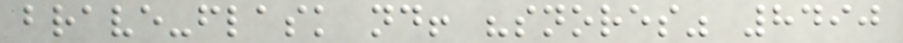brave-flask nd! "snores" 8490
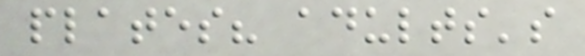plates? adults's
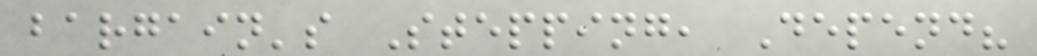bargain's Stepping, Depend?
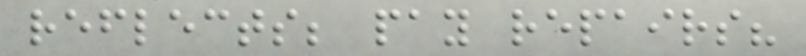reflects; pay repairs?
